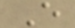E
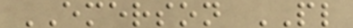EMERSON PL
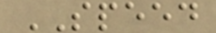SPEED
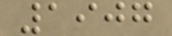1907
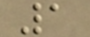1
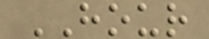HOUR
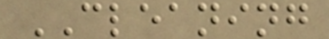CLEANING
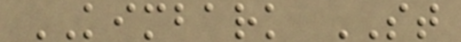KIMBARK ST
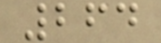264
